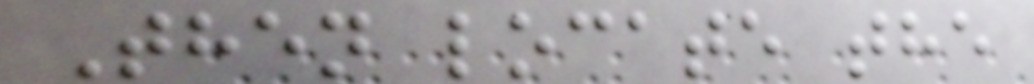Then locate the
